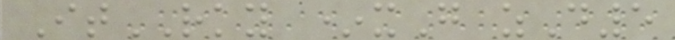ItRKY *xG zD5
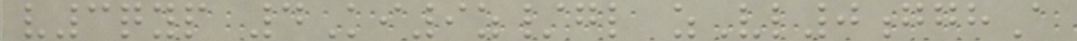v3qyp 4Ki9z/gl zVl0gghA
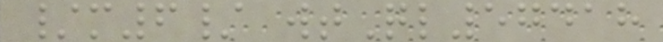/m6/ wtQl57418
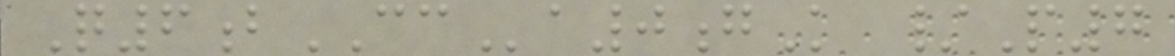Q6bCCa0gK /P7
